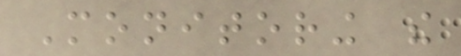Monitoring the
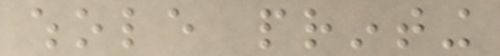whole printing
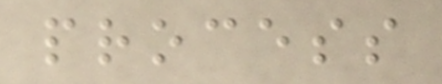process
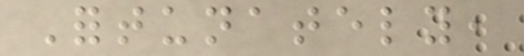Fortunately,
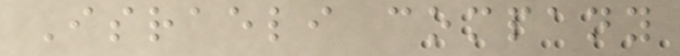Israeli company
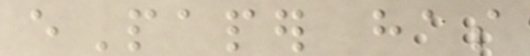ePaper has
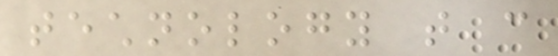technology that can
